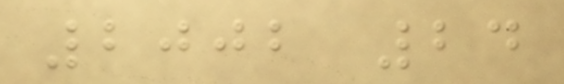2002 24
